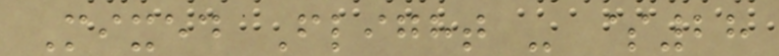Mixed Flight - $28
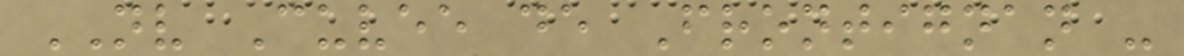NV Cuvee de Frontignan -
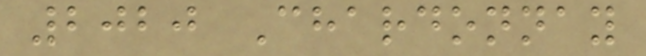2020 Chardonnay
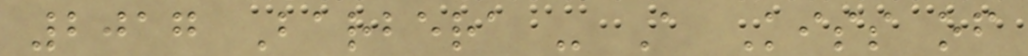2017 Barbera - A Kiss of
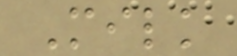Milk
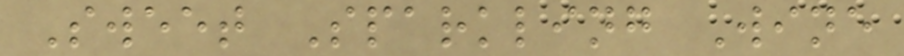Sweet Sparkling Wine
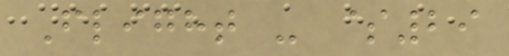Flight - $29
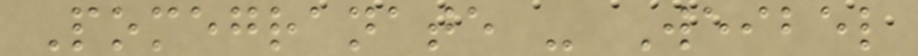Pomegranate - Weibel
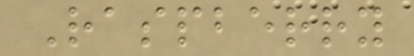Raspberry
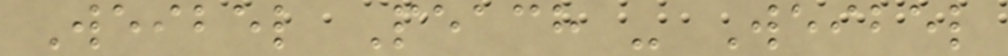Weibel Peach - Weibel
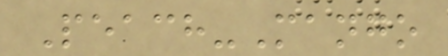Peach-Mango
